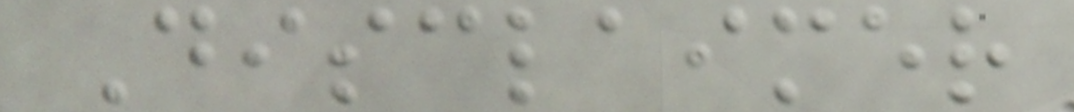Disclaimer
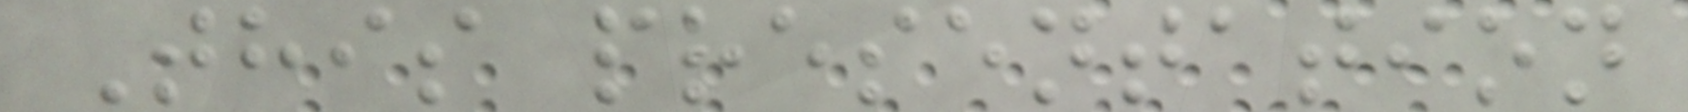This presentation
